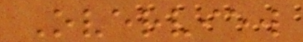Overview
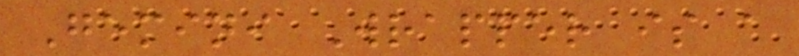Gemini Wrapper is a
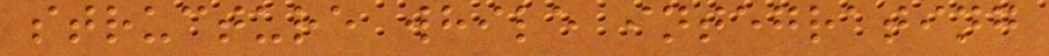structure while integrating
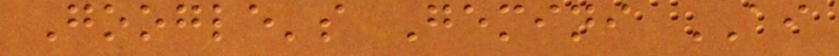Google's Gemini AI
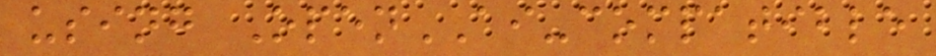using OpenAI-compatible
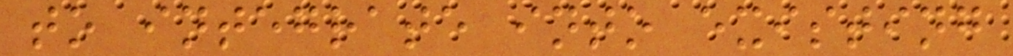to integrate into existing
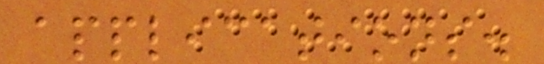applications.
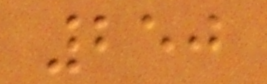250
